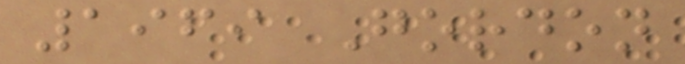1969 Gordon
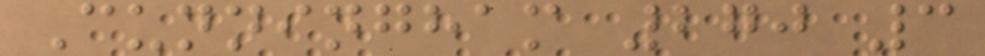Cunningham 270 3
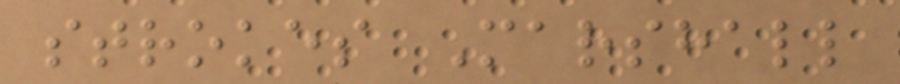strokes Marshall
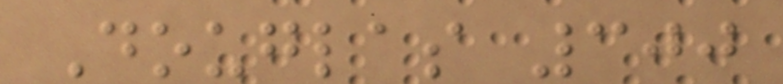Douglas 300
